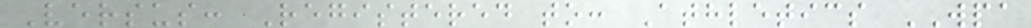Versus: Registered to: Athletics WPA
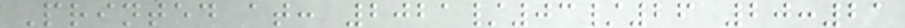Printed at: 2021/03/26 20:21
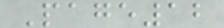Page12
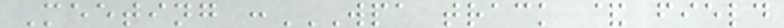Meeting :WPA TRACK & FIELD
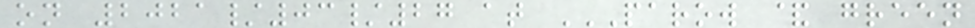on 2021/03/27 at PAROW & GREEN
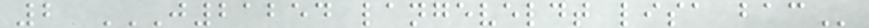2 J21254 LANGEVELDT LISA BAC
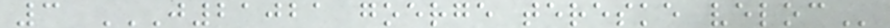3 J21021 GOERGE TERESKE VELOC
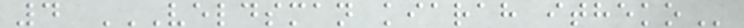4 VELDSMAN KIARAH ITHEKO
